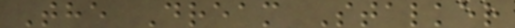The Dream Stalker
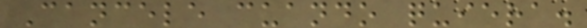Cancele cuando quiera.
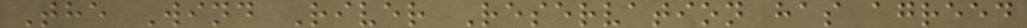The Wind River Reservation has agreed
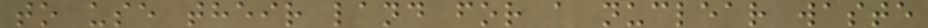to use their land for a nuclear waste
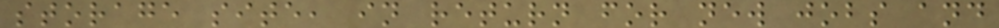storage site, in return for new jobs and
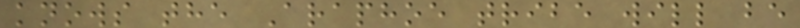knows the Araphoe tribe will be
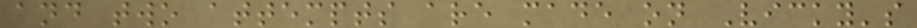and two attempts are made on Vicky's
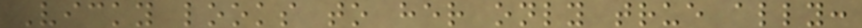Vicky looks to her only true ally:
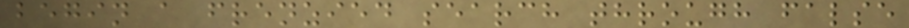begin a frenzied search through false
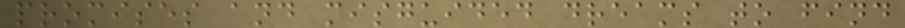promises and misguided dreams to find
